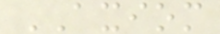AXIOM
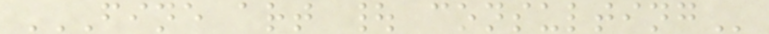FINE ART | CONSULTING
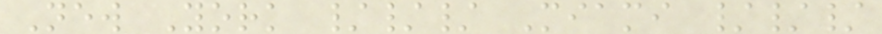New York /// Miami ///
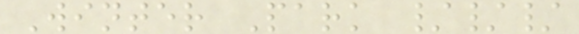Winter Park ///
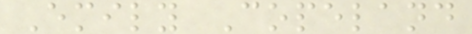Emily Copeland
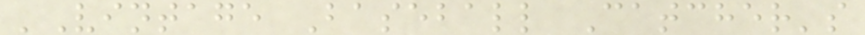'Vintage Baseball Catcher's
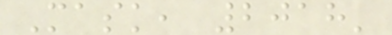Mask, 2018'
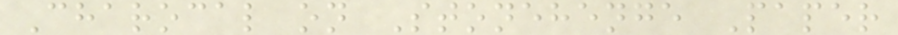Charocal on Stonehenge Paper
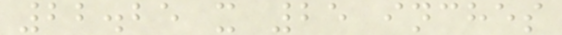22.25 x 25 inches
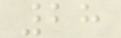28
